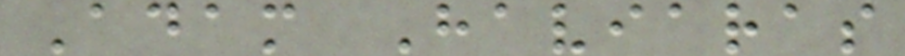Adam Haviaras
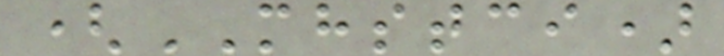(MHSTCI)
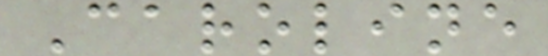Caroline
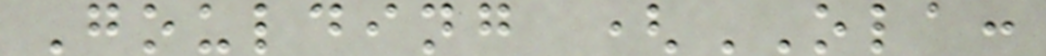Goulding (OLA:
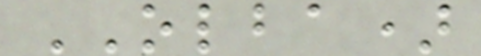OLBA)
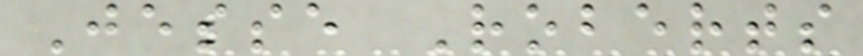Jesse Roberts
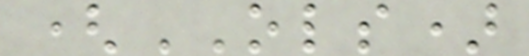(OLS)
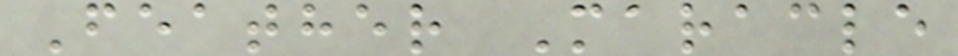Feather Maracle
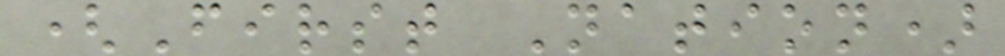(First Nation)
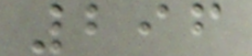296
